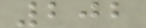202
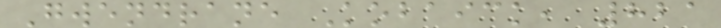Gwendrane Kobaick, 821
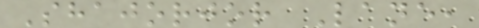Shajorjor Lane,
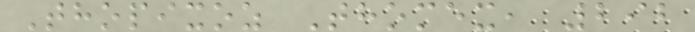Thopixoz Thomex, 292
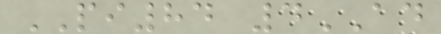PI84 4AD
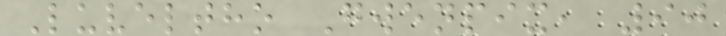Luveltho Gwenpix, 90
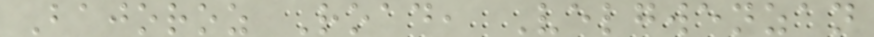Bajoroz Road, Velgwenzan
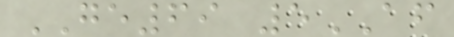GE69 5AF
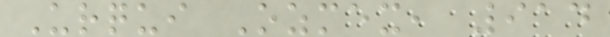Urqui Ozmex, 914
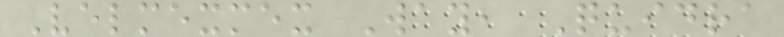Velmexmex Way, Quidra
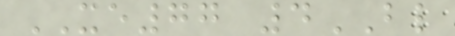XE77 4BL
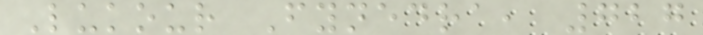Lukour Fynedra, 727
